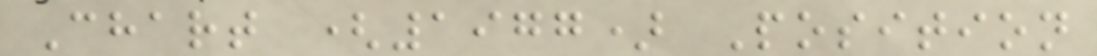Chart (1977) Position
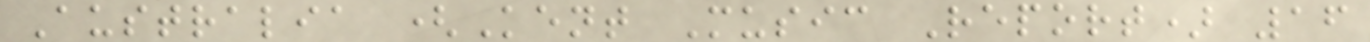Australia (Kent Music Report) 16
